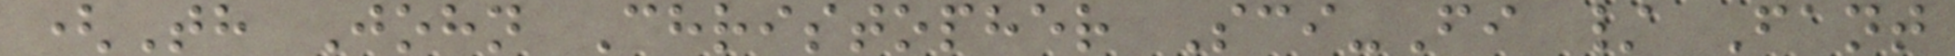(Th John Christopher Sci-Fi / Fant
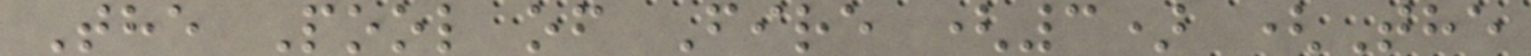The Pool of Fire (3) (The
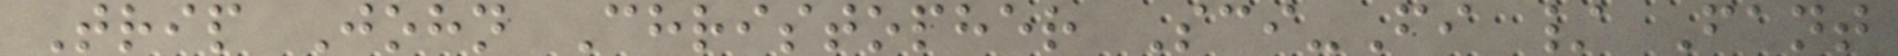Trip John Christopher Sci-Fi / Fant
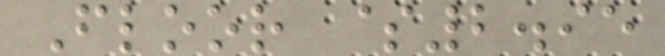Floor $2.95
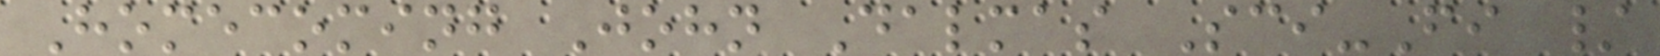Homecoming John Dalmas Sci-Fi /
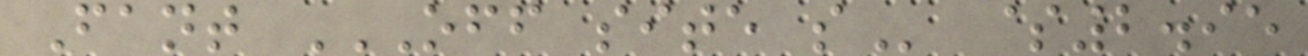Fant OFF SITE S $2.95
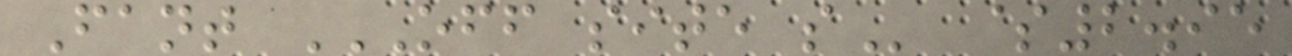Fant OFF SITE S $2.95
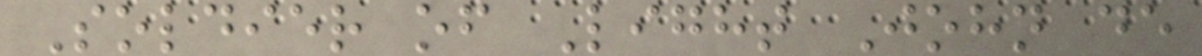Soldier of Light John de
